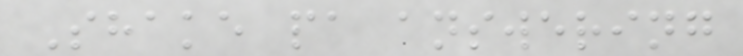Shake pa answering
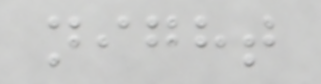night
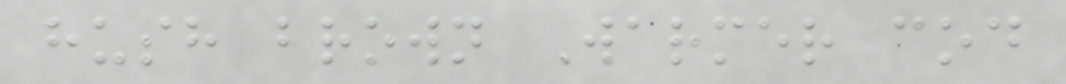hush brown Warmer cod
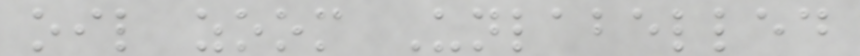oil zoom Unlabelled
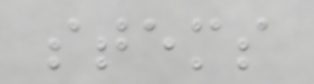stems
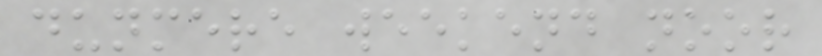dunmere weekend noor
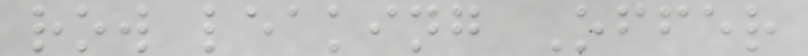row leaking Offer
